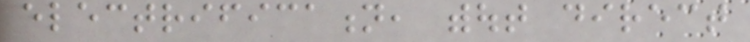electrification, without direct
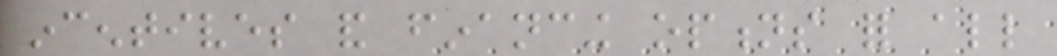incentives and financing options for all
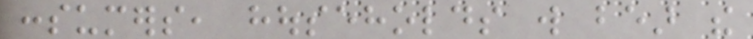consumers, households will bear the
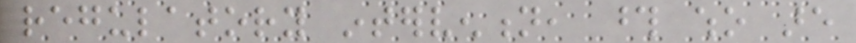regulatory intervention, those who are
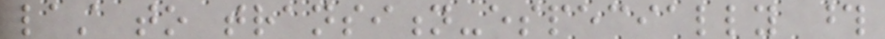last to transition-especially those
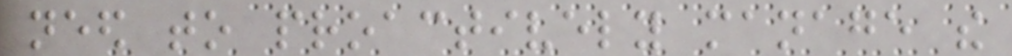need to proactively manage the
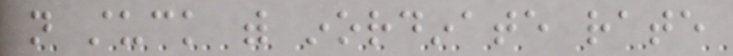not stuck with inordinate rate
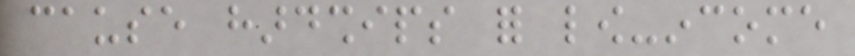cause hardships for low-income
